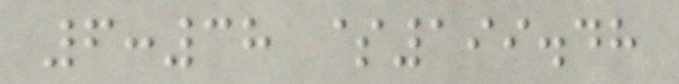6:38 $199.48
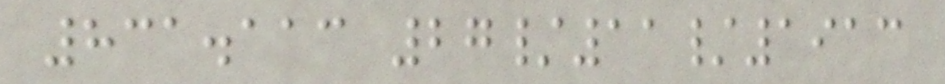831.113 27/11/1913
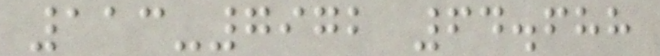113-7972 64.688
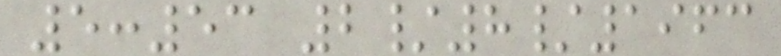5:53 2/8/1963
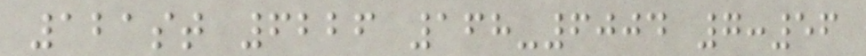121st 6226 168-6004 7:56
